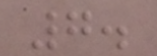7.
